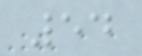54
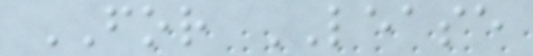FOR LEASE
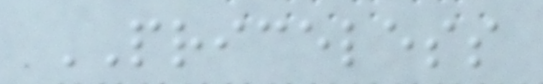PRICELESS
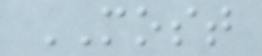MOST
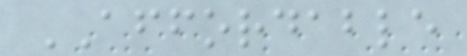AFFORDABLE
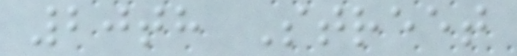20th Street
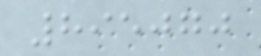895070
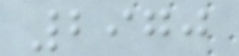2970
